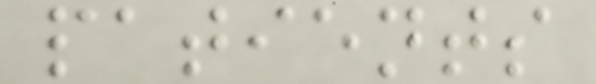patients
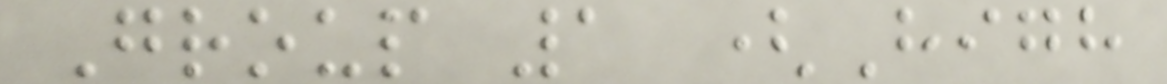Group 1 (High
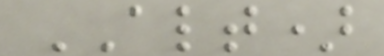ALT)
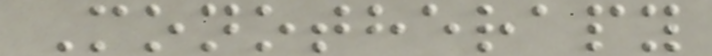Monotherapy
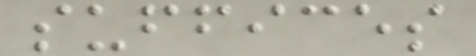suffices
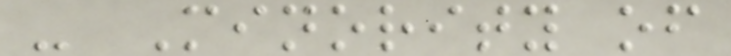- Minority of
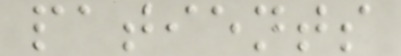patients
